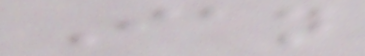Ian
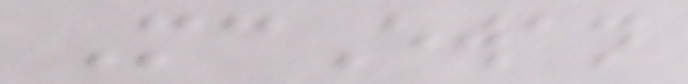McEwan
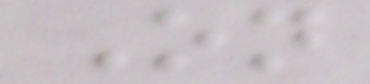On
